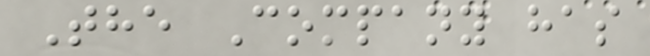The Company has
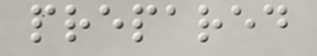prepared
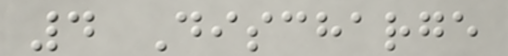4 Discharge
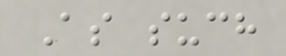As such
